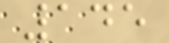145
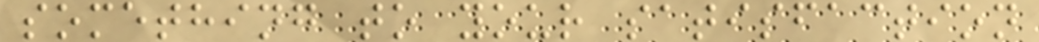something to your satisfaction
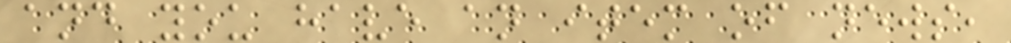and you have an item of news,
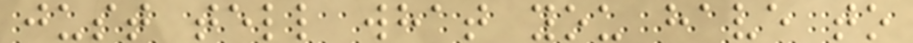just tell what you have to
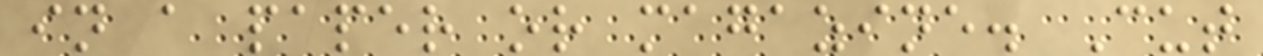in a paper or magazine. Cut
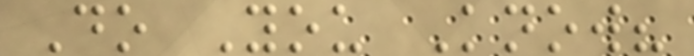Do You Know?
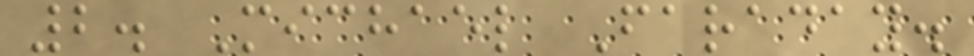2. Michael Faraday.
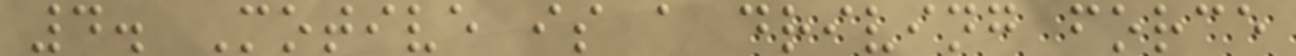4. Motive is a driving force
